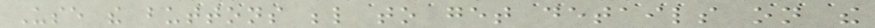Use the buttons below to get details on the
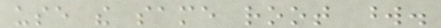use the same root word.
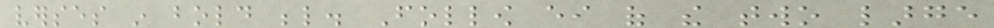verses in bold below. Follow either of the two large
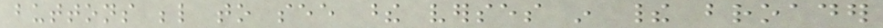buttons below to see these verses in their broader
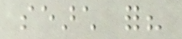search for?
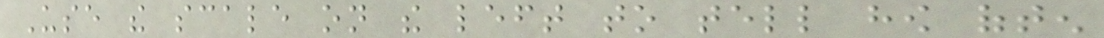Use the scale on the left to tell how often
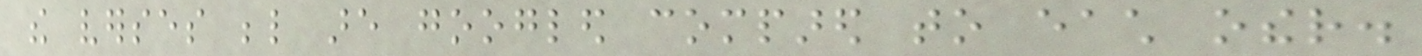the verses below are googled compared to each other.
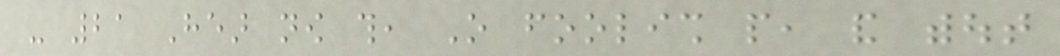- 21 Hear now this, O foolish people, and without
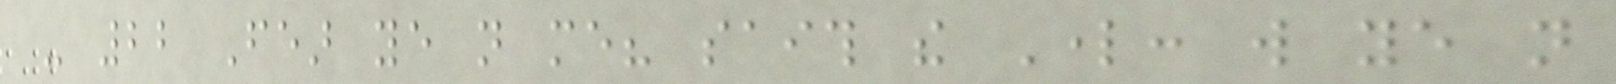- 22 Fear ye not me? saith the Lord: will ye not
